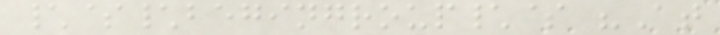\$\begingroup\$ "At
